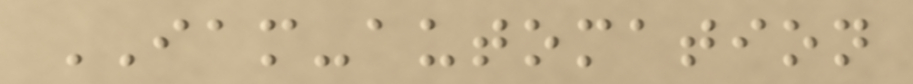IAM-automation
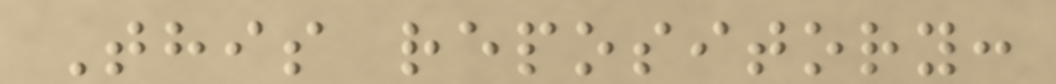This repository:
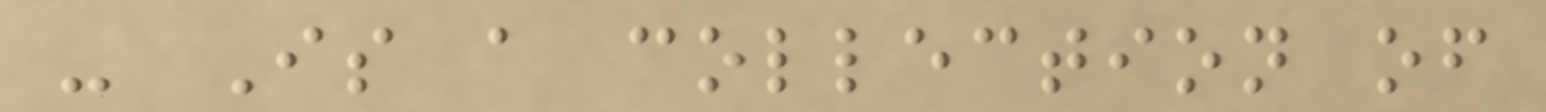- Is a collection of
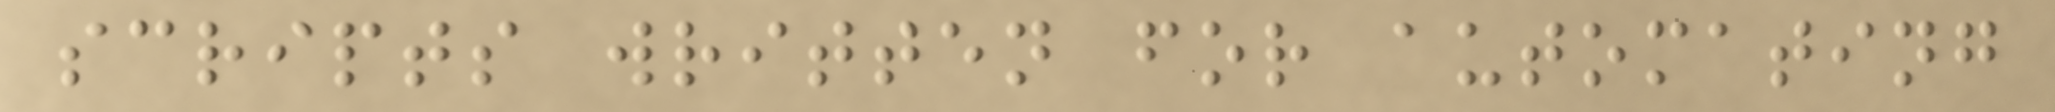scripts written for automating
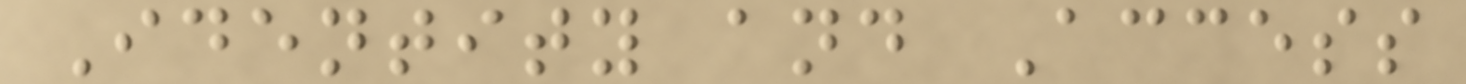Identity and Access
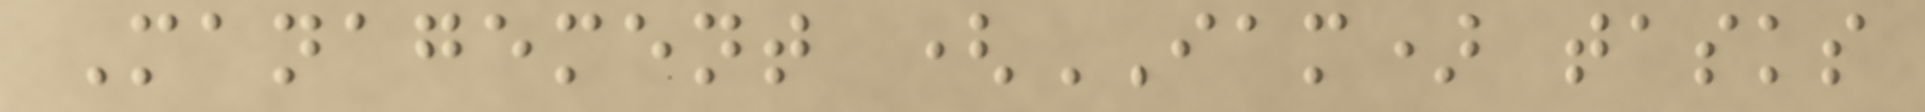Management (IAM) tasks
